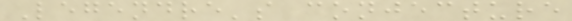Legendre's conjecture
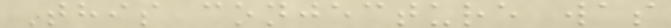This conjecture was
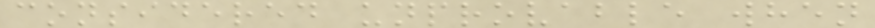considered unprovable when
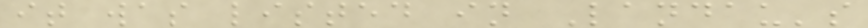it was listed in Landau's
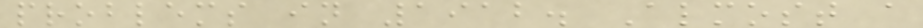problems in 1912. Almost a
